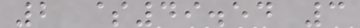2 $49.54 3
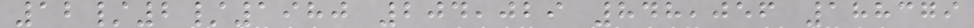12/2/1980 204,029 848,056 188379
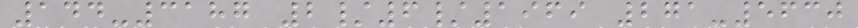144-3187 2/6/1969 271-5630
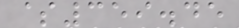$359.45
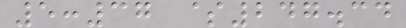5:37 $247.34
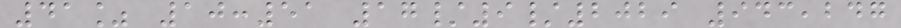41% 10:51 17/9/2029 943,247
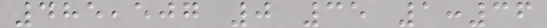485,507 0 35 1:36
